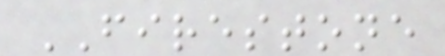FIRESTONE
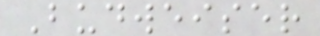Budweiser
